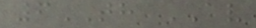6TH AV
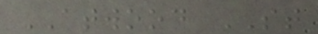ATWOOD ST
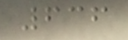636
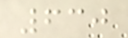630
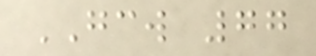GCW 77
